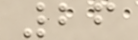26
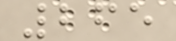265
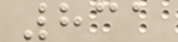831
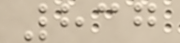837
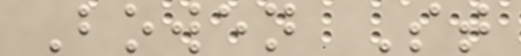Bowen St
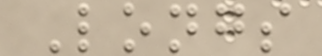Longs
